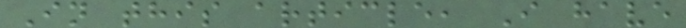In this article, I have
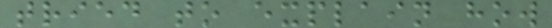tried to explain how
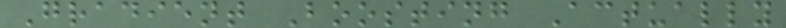Gradient Boosting Actually
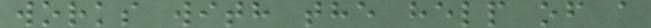works with the help of a
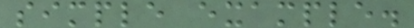simple example.
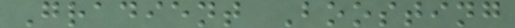Gradient Boosting
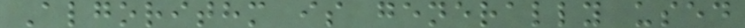Algorithm is generally used
